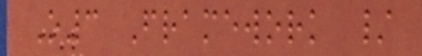O3 Framework /
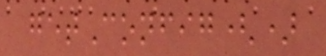getConfig()
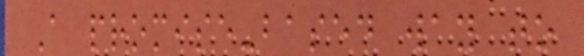A promise-based way to
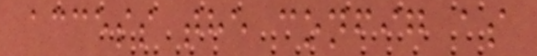access the config as
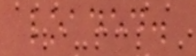loaded.
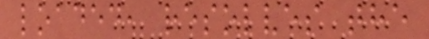loaded, resolves the
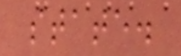state.
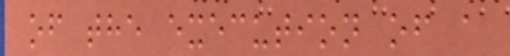of the execution of a
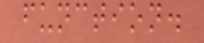function.
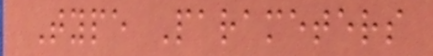Type Parameters
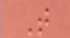T
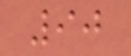90
